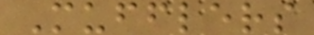Mufflers
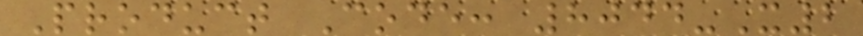Product Code: 8044-X2
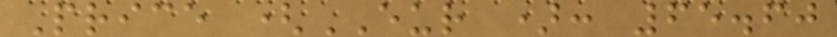Price (EUR ): 65.60
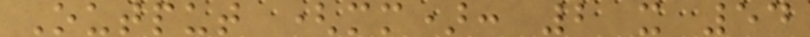Output (mm): 2 x 54
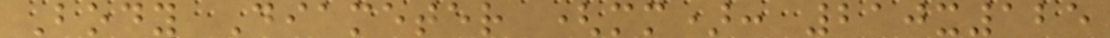Body Diameter (mm): 210x125
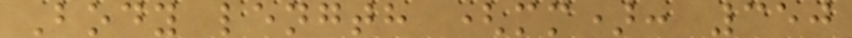Body length (mm): 350
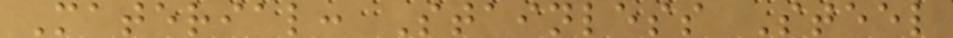Material: Stainless Steel
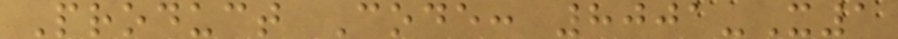Product Code: 8001-X1
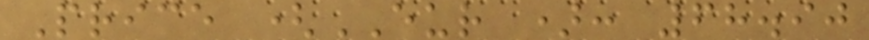Price (EUR ): 68.90
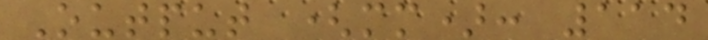Output (mm): 114
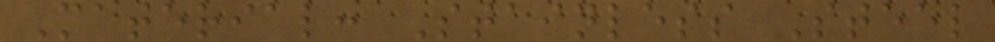Material: Stainless Steel
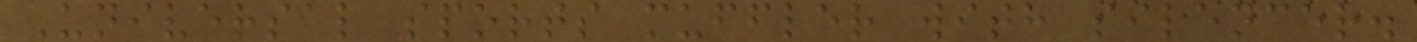Universal sports muffler with silencer.
